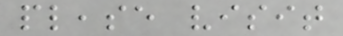please visit
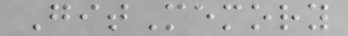GitMemory
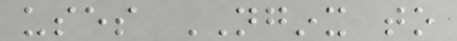uses NGINX to
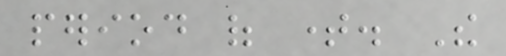period of time. The
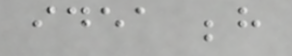idea behind
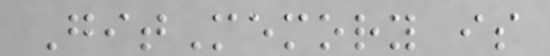GitMemory is
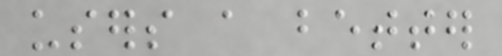users a better
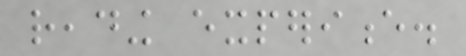reading experience.
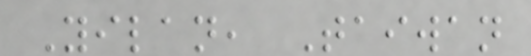Yilan, Taiwan
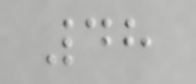48
